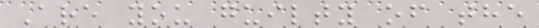Are you guilty of the
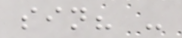sin? -
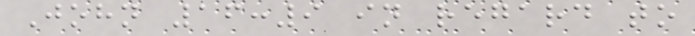John 16:9 in regard to
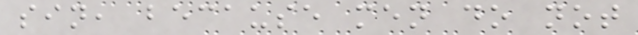sin, because men do not
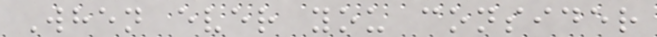When ever you consider
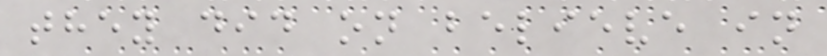they did on believe in
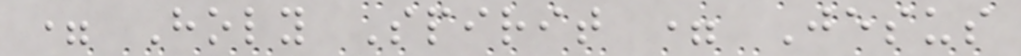= Holy Spirit = Jesus
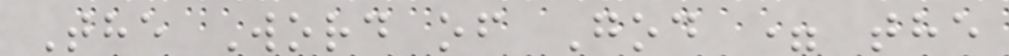The Word of God = the
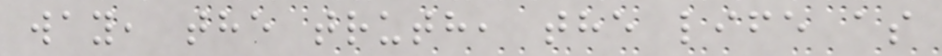way, the truth, the life as
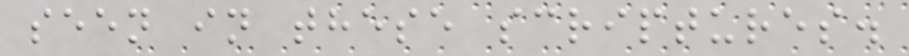seen in these scriptures.
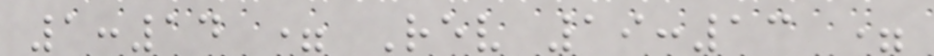1:14 = Rev 19:13 =
